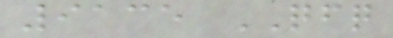9135 QFQ
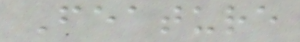Feature
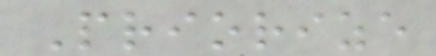Priorize
